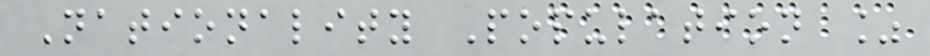Nationality Population %
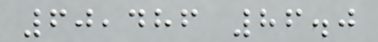60,486 86.0
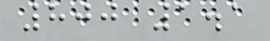800 1.1
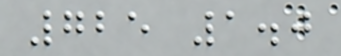725 1.0
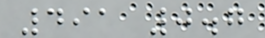491 0.7
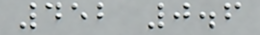452 0.6
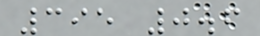395 0.6
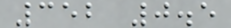352 0.5
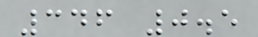346 0.5
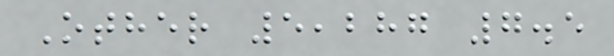Other 5,287 7.5
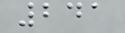241
